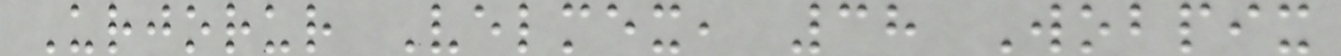Urjorur Velmex, 38 Wobpix
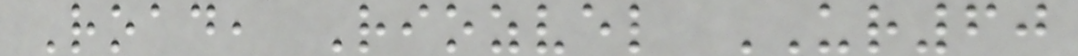Road, Riozvel UR60
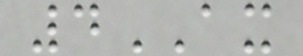4AX
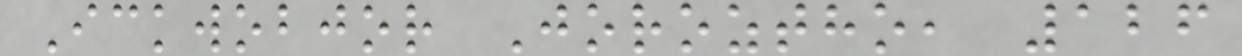Ickwobjor Joroztho, 126
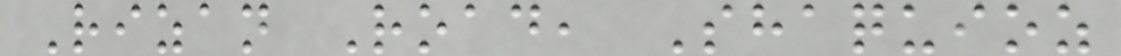Rizan Road, Shaquioz
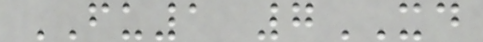FU1 7XD
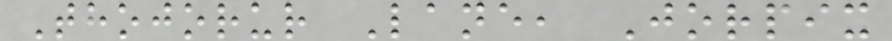Thojorur Lane, Jorpix
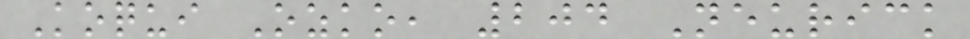Koqui Ozko, 204 Neurick
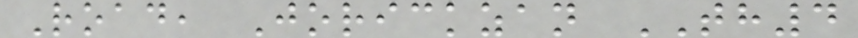Road, Jorickzan TH4
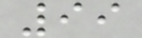99
